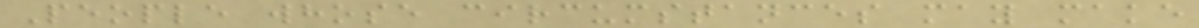People whose circumstances may make
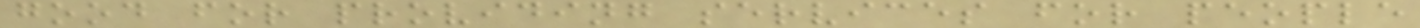good for providing services for people
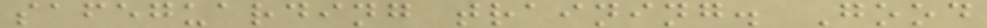safeguarding training. Good
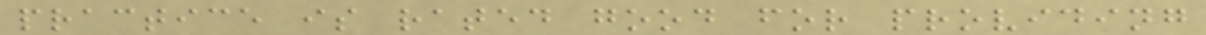practice is rated good for providing
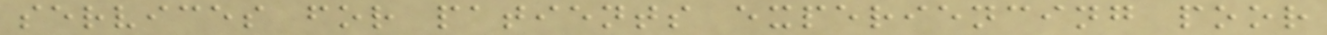services for patients experiencing poor
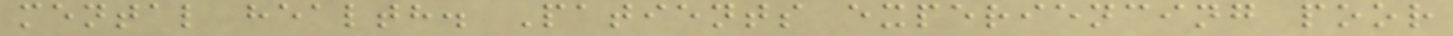mental health. Patients experiencing poor
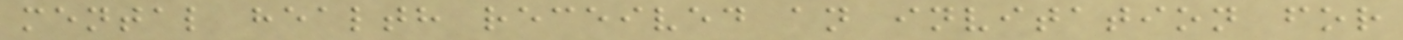mental health received an invitation for
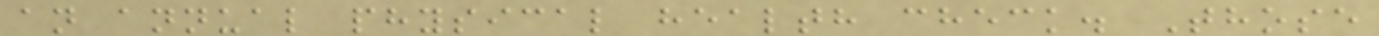an annual physical health check. Those
